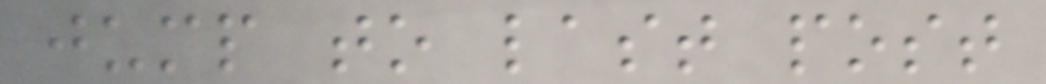jump to last post
